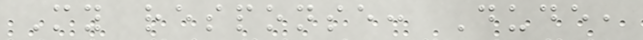My response: Dude,
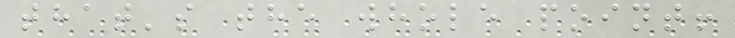that's the whole point!
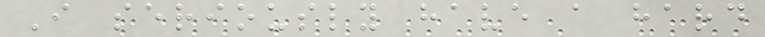I seriously have a hard
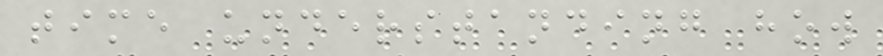time understanding how
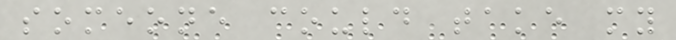someone could take my
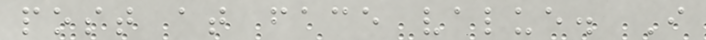post at face value. I
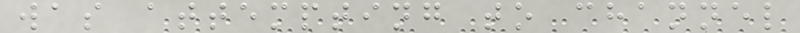was attempting to channel
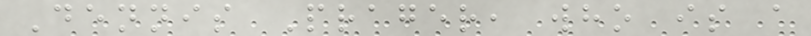Dennis Prager, who is a
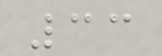33
